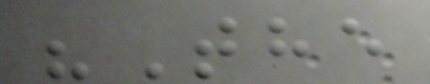"The
